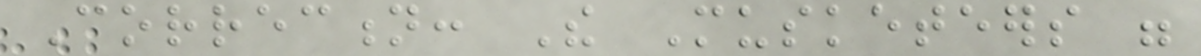Correction: The Musketeers were
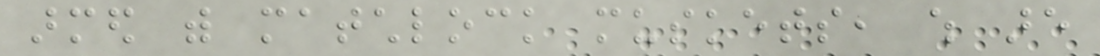armed with matchlock muskets, which are
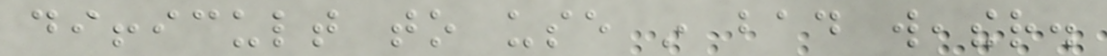difficult to use in bad weather.
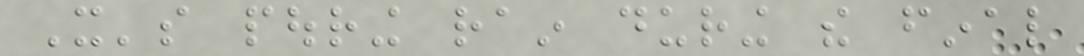It's pouring rain during the final
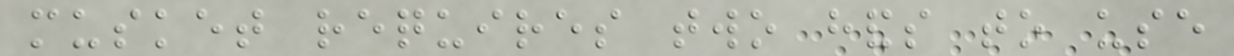musket requires two hands to use
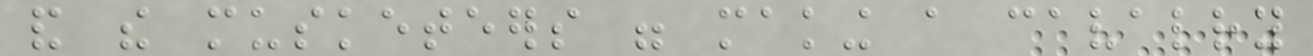and the musketeers were making a cavalry
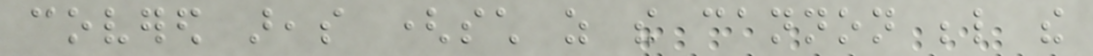covered areas (such as the cannon below the
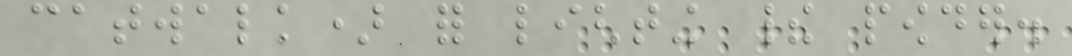catwalk) for lighting their powder.
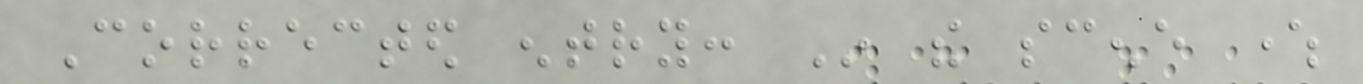Corrected entry: In the scene where
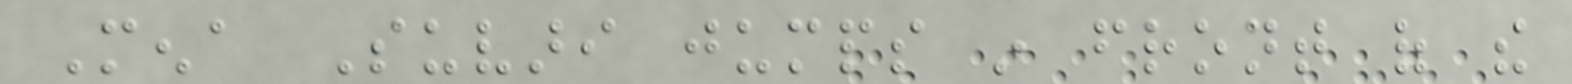Mena Suvari jumps in front of the
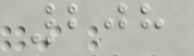208
